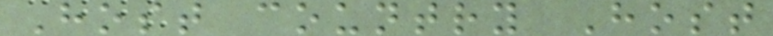Host country Host
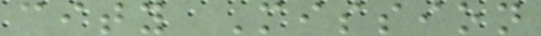city Mission
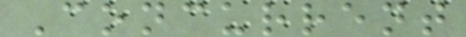Concurrent
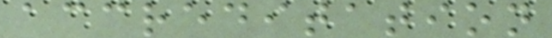accreditation
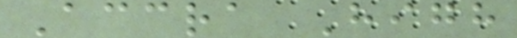Accra High
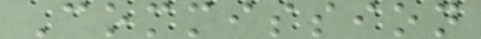Commission
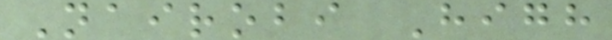Nairobi High
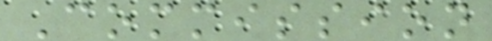Commission
